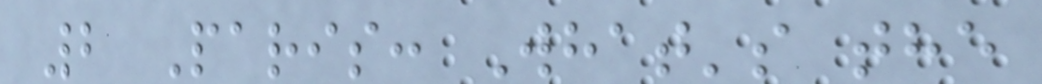2 Paris: What's the
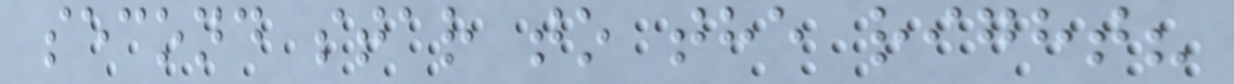second star to the right?
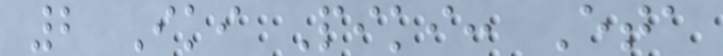2 Iki Piki: Eta
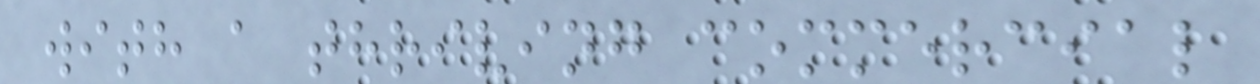with a thriving commercial
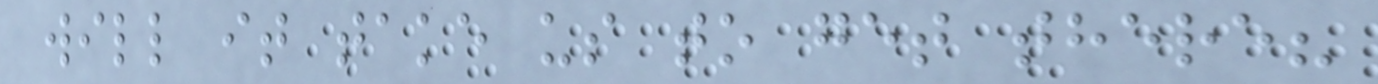will it take us to get there?
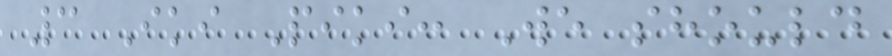3 Iki Piki: We should
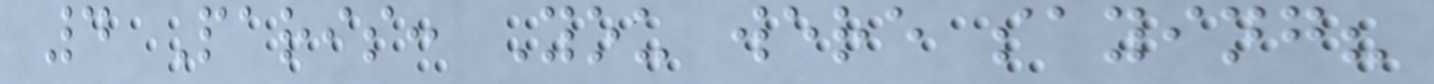4 Paris: You were saying?
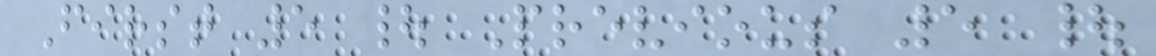First 5 | Previous 5 |
